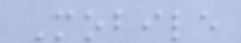Mobile
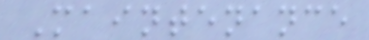Maintenance
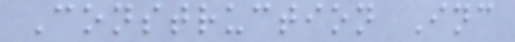Construction Inc
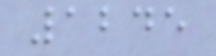1245
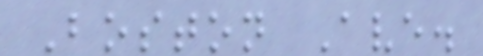Boston Ave.
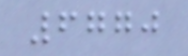6770
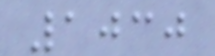1030
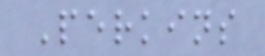Perkins
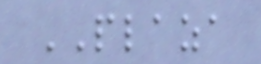PLAZA
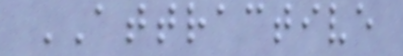ATTRACTIVE
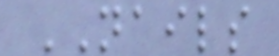NAILS
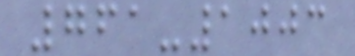761-1003
